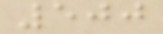500
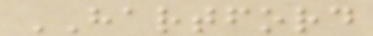HARTFORD
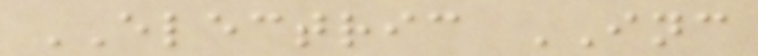ELECTRIC INC
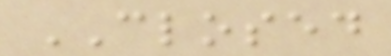CLOSED
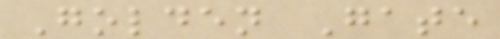Golden Gate
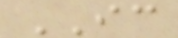IC
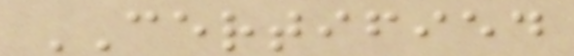CERTIFIED
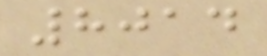8014
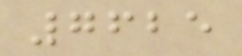7625
